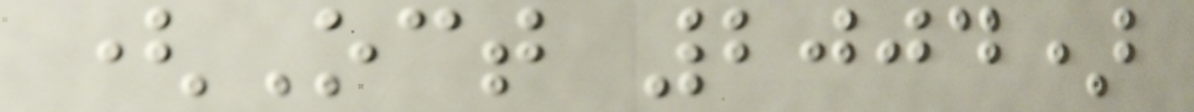(Oct 2004)
